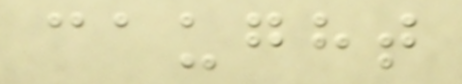caught
